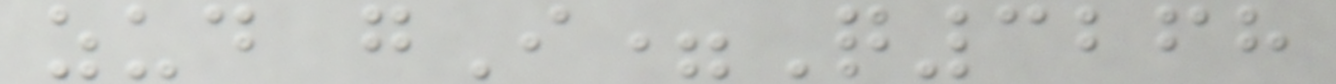zud gI=Q3268
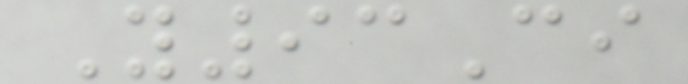Y93Ci
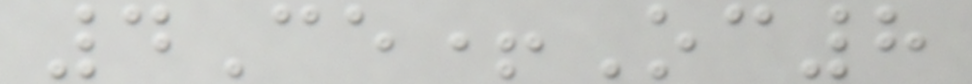4Ce+Oc8
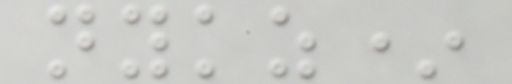nykz*
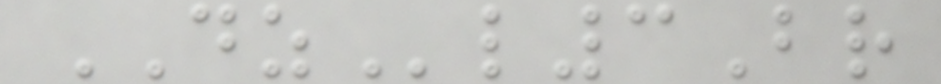DZl3Br
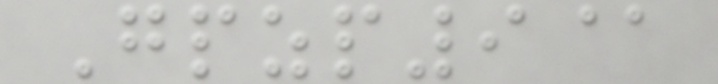Gpzp9@
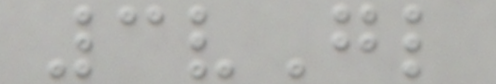3vGl
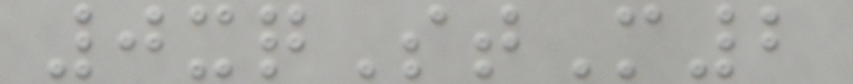0xqStM2
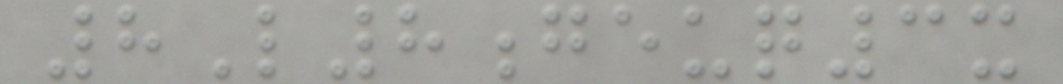8L8geuq3x
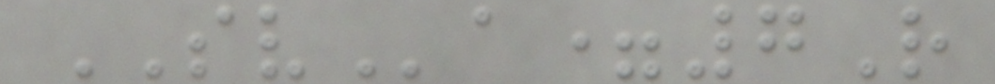SVa=7R
